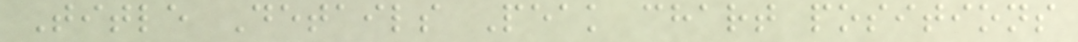Title Details Peak chart positions
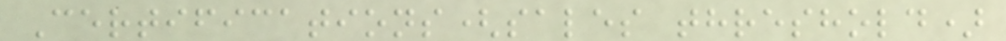Certifications(sales threshold)
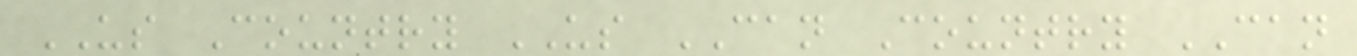US Country US CAN Country CAN
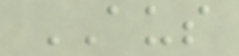AUS
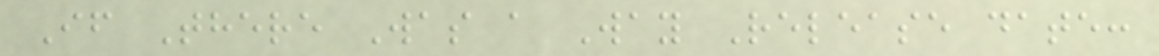If There Was a Way Release date:
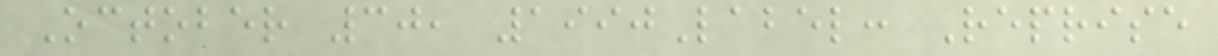October 30, 1990Label: Reprise
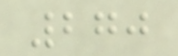270
